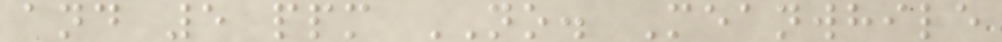and 5 ppm NO. Meanwhile
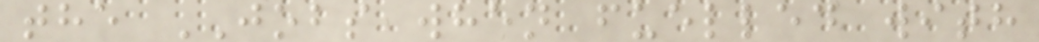the JOBS when fuelled with
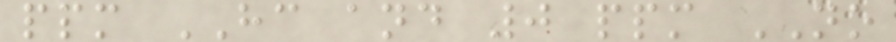ppm HC and 0 ppm NO
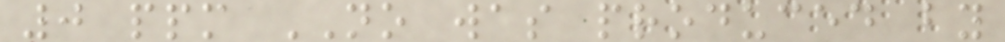0 ppm NO was produced by
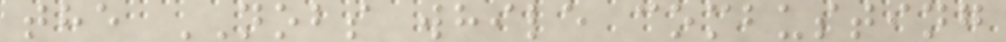the NOBS while combusting
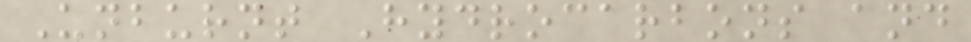Unburnt Hydrocarbons and
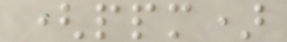(ppm)
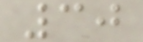30
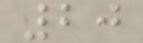20
